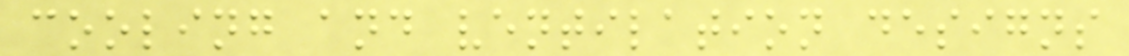cooling and ventilation designs
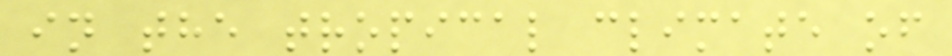in the tropical climate of
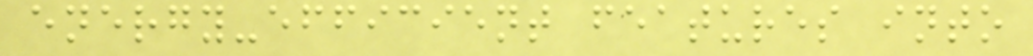energy-efficient features into
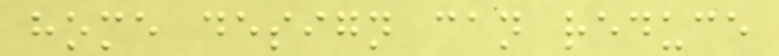home design can reduce
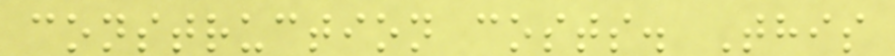construction costs. This
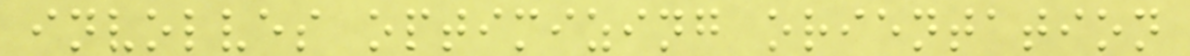involves optimizing orientation
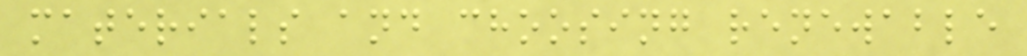materials and choosing renewable
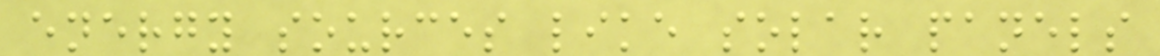energy sources like solar panels
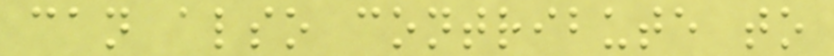can also contribute to
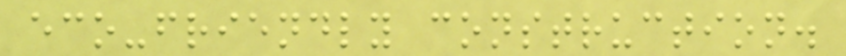eco-friendly construction.
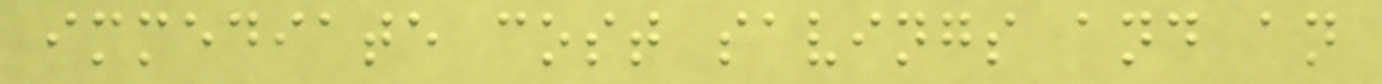immediate cost savings and an
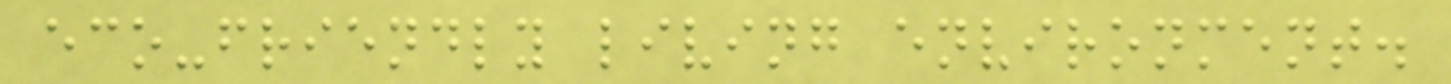eco-friendly living environment.
